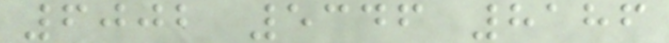6002 5346 8186
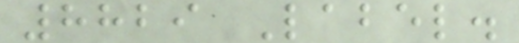8829 Label.
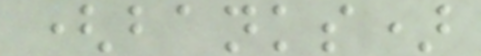(banks)
